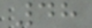48
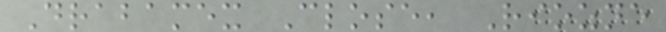Drabamex Close, Riozne
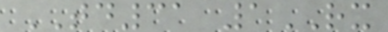TD31 1RX
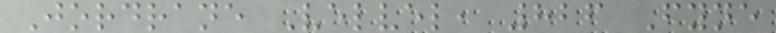Jordrane Velvel, 826 Fyne
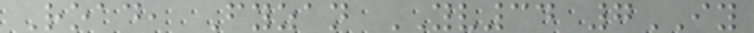Road, Fyzan YV34 7IY
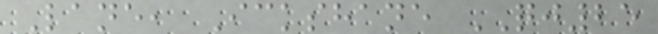Lane, Ickshane QJ25
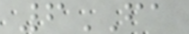6FA
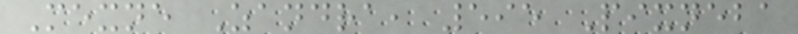Mexne Zandra, 595 Pixneba
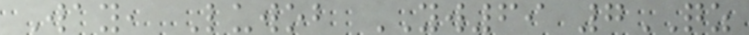Way, Luwob YW69 7QZ
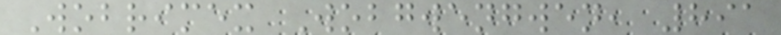Wobrimex Wobgwengwen, 891
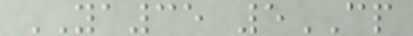YA35 5CP
